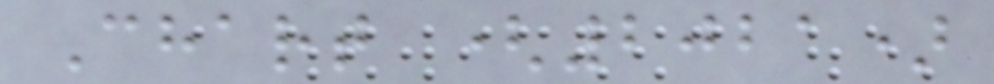Chart (2021)
